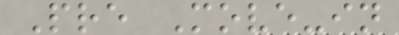Pre Move-in
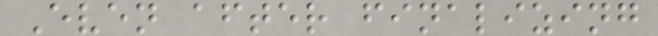Even after finalizing
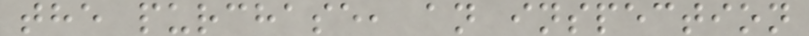the purchase, an inspection
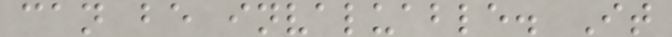can be invaluable. It
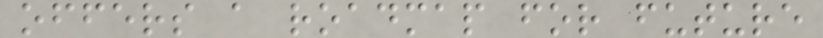offers a roadmap for future
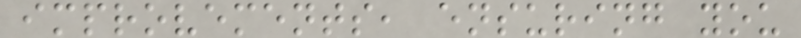improvements, ensuring you
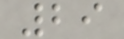29
